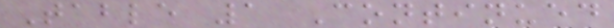Table 1 Continued
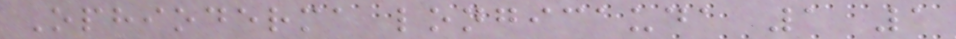Ophioderma longicauda 1 1
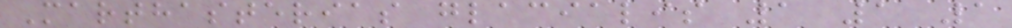Marthasterias glacialis 1 1 1
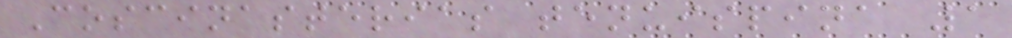Coscinasterias tenuispina 1
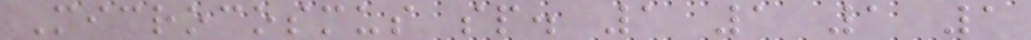Microcosmus sp. 1 1 1 1
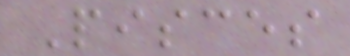Pisces
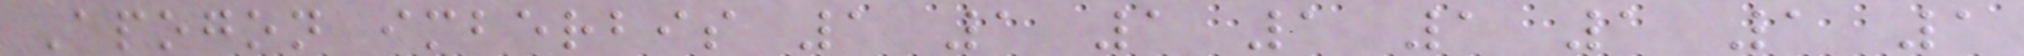Apogon imberbis 1 1 1 1 1 1 1 1
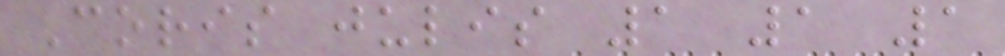Coris julis 1 1 1
